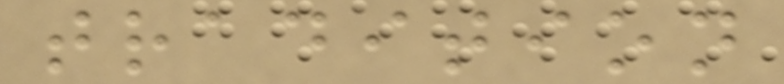tradition
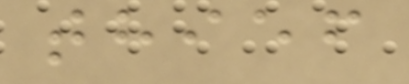thief
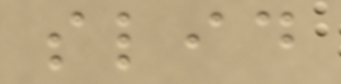slid
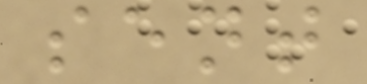sent
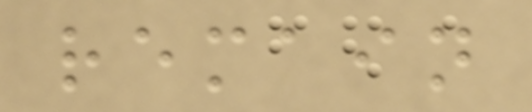remain
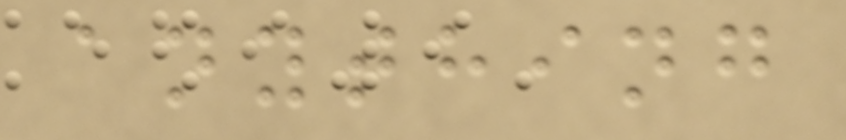anything
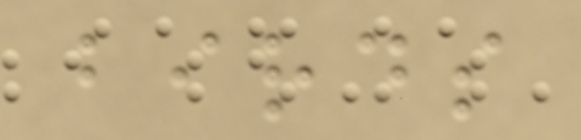birds
